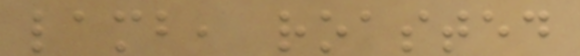lamb, roasted
